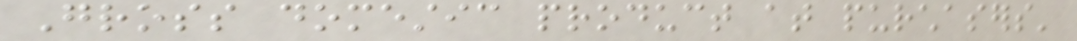Gross domestic product at purchasers'
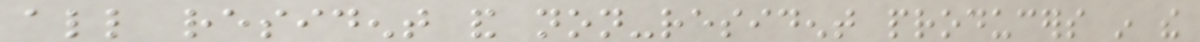all resident and non-resident producers in the
